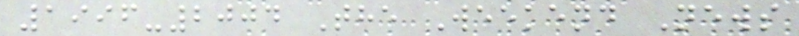1996-2004 The Weekend News
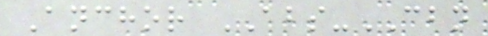Anchor ABS-CBN
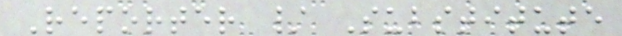Reporter / Substitute
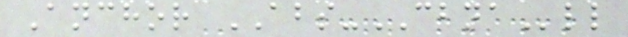Anchor ABS-CBNAll
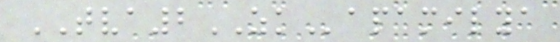TVA2ZKapamilya
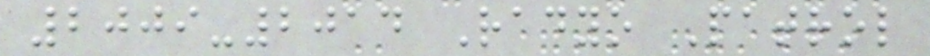2009-2014 Radyo Patrol
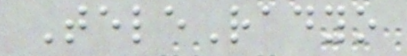TeleRadyo
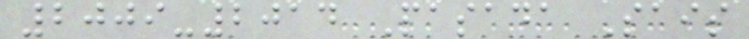2009-2014 Pasada Sais
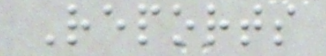Reports
